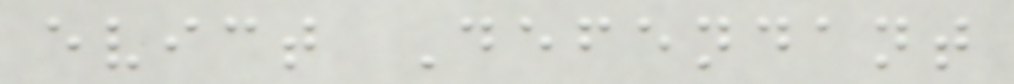evict Defendant
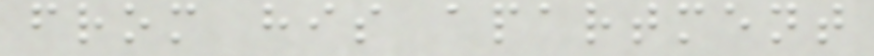from his apartment
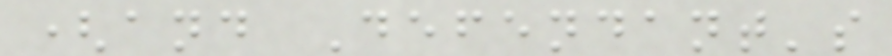(and Defendant's
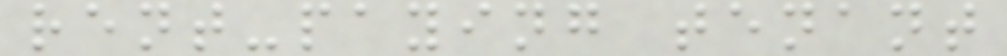rent-paying tenant
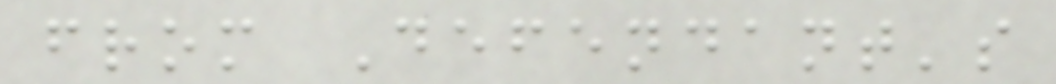from Defendant's
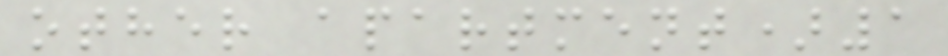other apartment)1
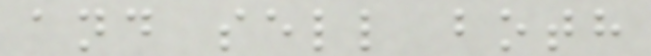and sell both
